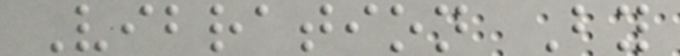Vibration By
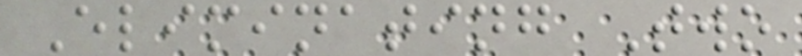Eliminating Two
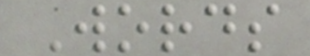Words
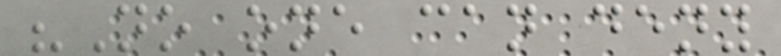"No one can deny
